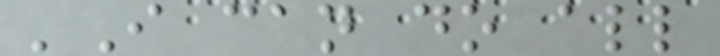'I can do all
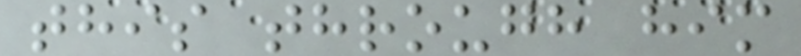this through him
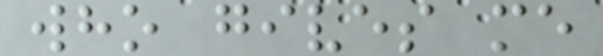who gives me
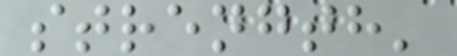strength'
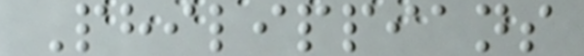Philippians
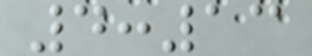4:13
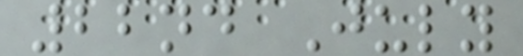22nd July
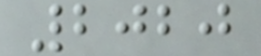2020
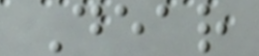Dear
